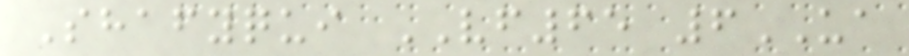Shafyqui VF65 6UA
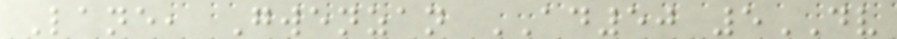Lane, Gwenzan AD50 5DV
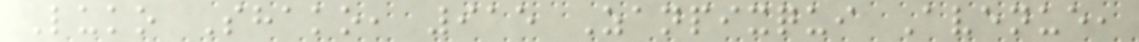Luko Shako, 915 Zanpixqui Avenue,
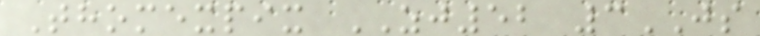Thomexpix ZJ52 3JS
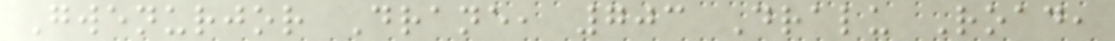Gwenurjor Drane, 703 Dralu Road,
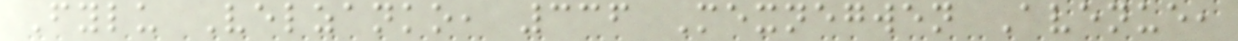Fylu Velzanko, 336 Mexnegwen Avenue,
